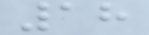18
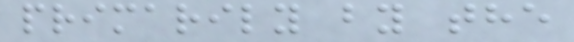primarily by the
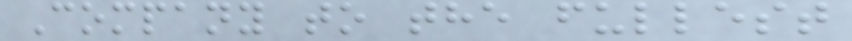Company to the fullest
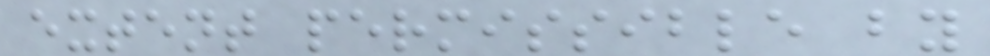extent permissible by
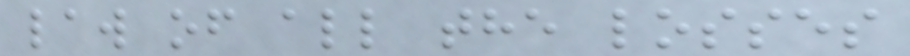law of all the losses
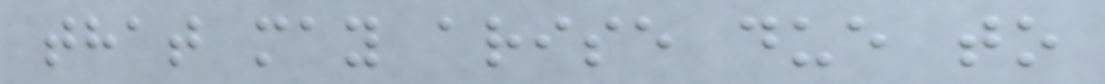that may arise due to
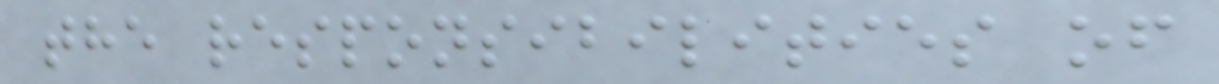the responsibilities of
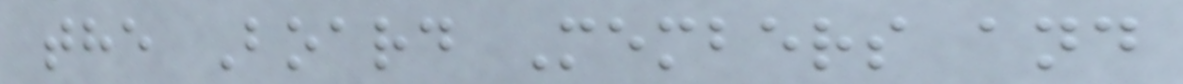the Board Members and
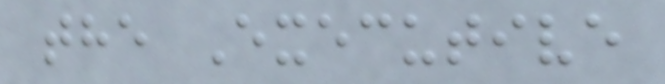the Executive
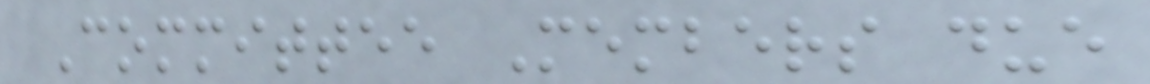Committee Members due
